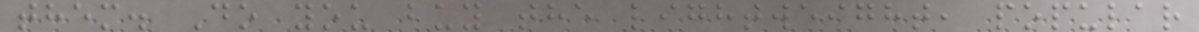them. Do you buy the lightweight, popular
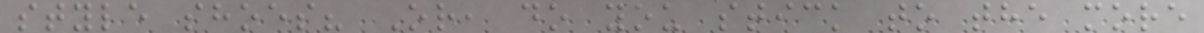style shoes? Or, do you stick to the more
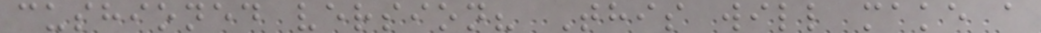cushioned version? This will make a
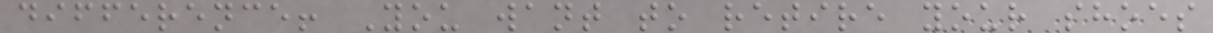difference! You want to retire your shoes
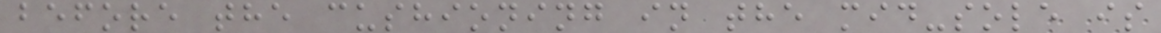before the cushioning in the mid-sole is
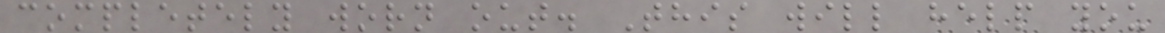completely worn out. This will help you
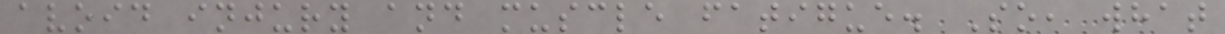avoid injury and muscle fatigue. So, what
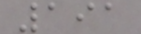191
